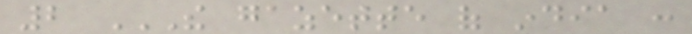2 THE GAZETTE OF INDIA :
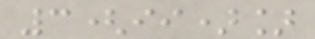3(ii)]
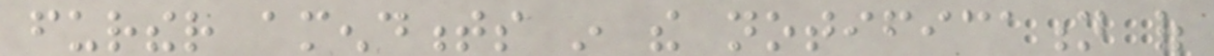further amendments in the notification of
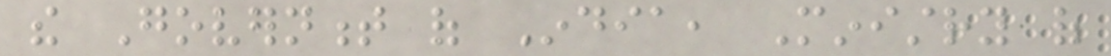the Government of India, Ministry of
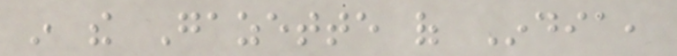in the Gazette of India,
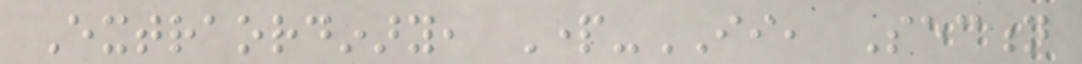Extraordinary, Part-II, Section
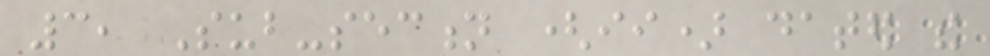3, Sub-section (ii) dated the
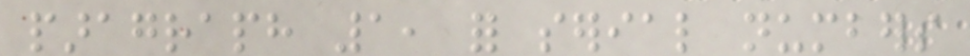paragraph 1, for serial numbers
